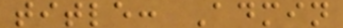title: Admin
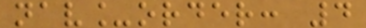nav_order: 4
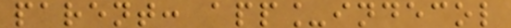parent: app_indecol
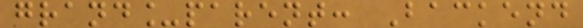grand_parent: Backend
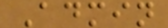Admin
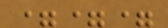===
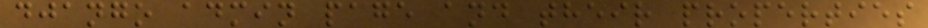django admin page and their properties
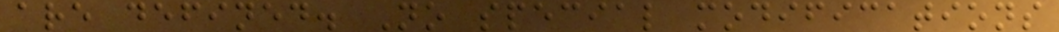are defined. No special modifications
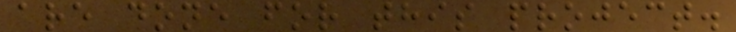are done for this project.
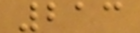213
